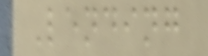Lending
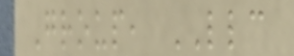Group, LLC
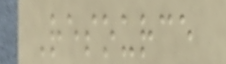Resource
